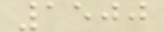1500
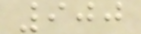900
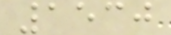1530
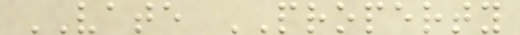VATE PROPERTY
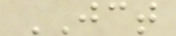JCT
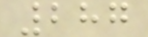287
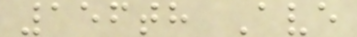156th Ave
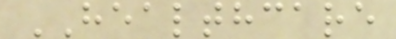HEALTHCARE
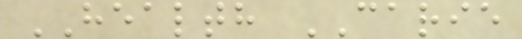HEALTH CARIE
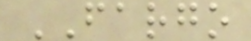FARGO
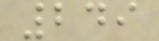249
